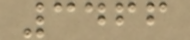3466
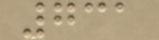731
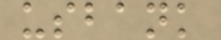usbank
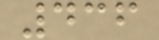436
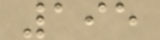195
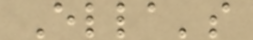Ella's
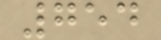754
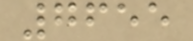7655
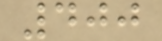400
